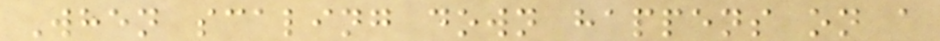When scaling down happens on a
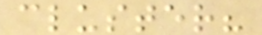cluster?
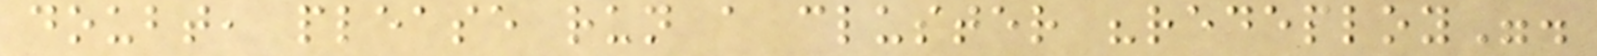doubt, please run a cluster "redeploy".
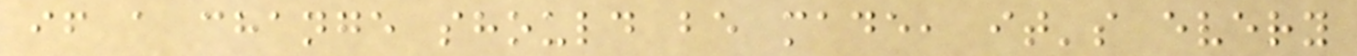if a change should be made, it's every
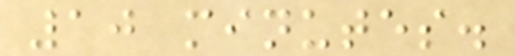10 minutes.
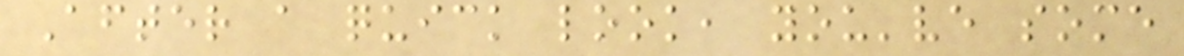After a quick look, you've some
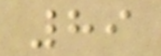89
